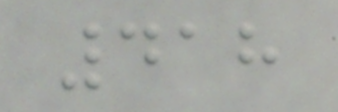418
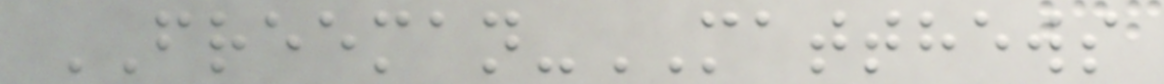FREEMAN-MATTHEWS
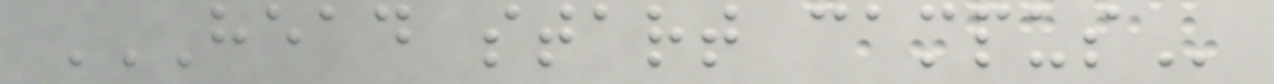HEAD START CAMPUS
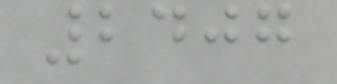2407
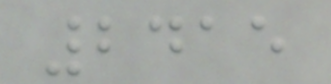2415
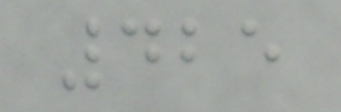425
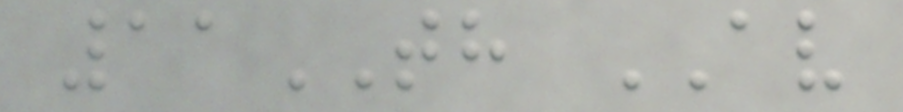11TH AV
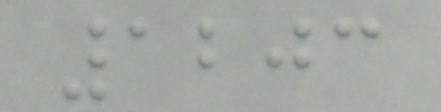1203
